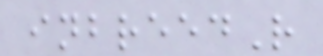inbreedR
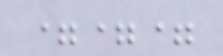===
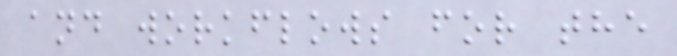and workflows for the
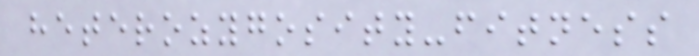heterozygosity-fitness
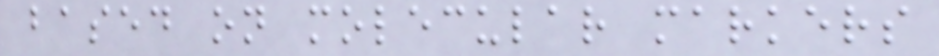based on molecular markers
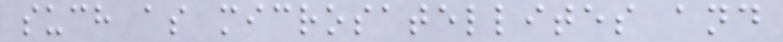such as microsatellites and
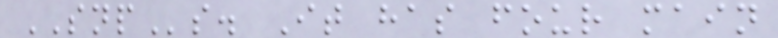SNPs. It has four main
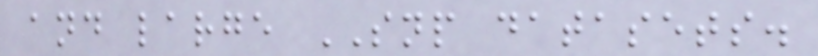and large SNP datasets.
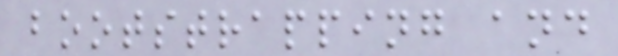bootstrapping and
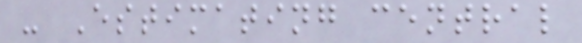- Estimating central
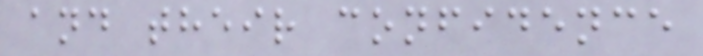and their confidence
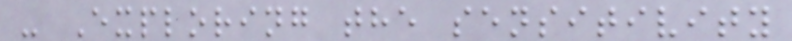- Exploring the sensitivity
